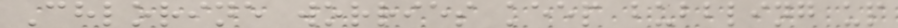Chlorine worries keep bubbling up
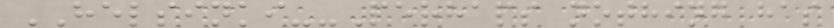HELSINKI--Perhaps nothing has
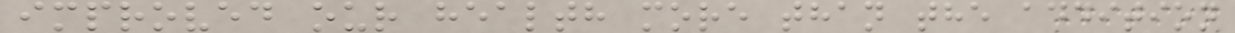improved our health more than the addition
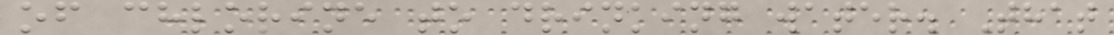of chlorine to drinking water. That
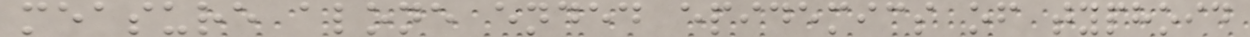measure alone ended epidemics of typhoid
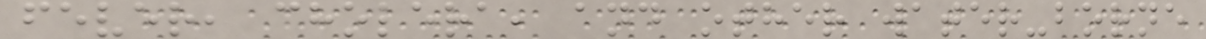fever, cholera, and other water-borne
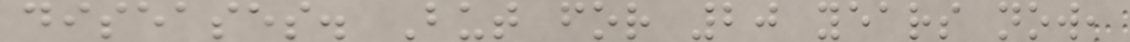diseases. But for 20 years now,
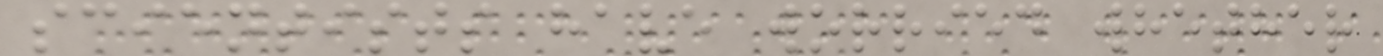scientists have worried whether
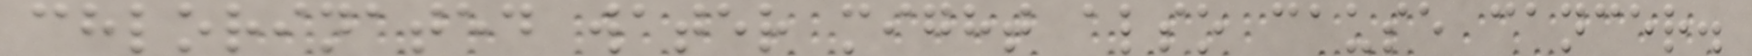chlorinated water might also cause cancer.
